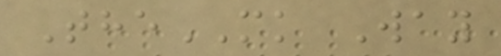TheMK Way
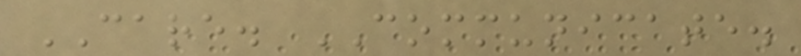CARE. COMMUNICATE.
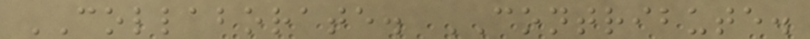COLLABORATE. CONTRIBUTE.
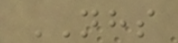NHS
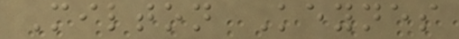Milton Keynes
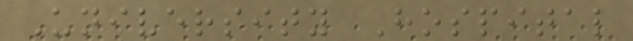University Hospital
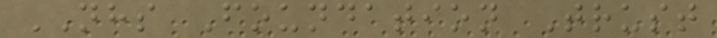NHS Foundation Trust
